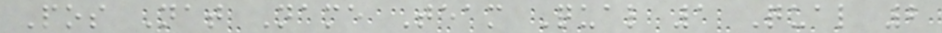Pos Nat Name Team Qual 1 Qual 2
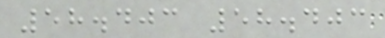58.403 58.403
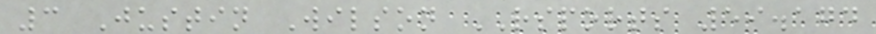3 Justin Wilson RSPORTS 59.174
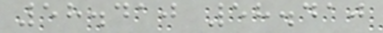58.410 58.410
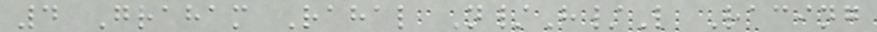4 Graham Rahal N/H/L Racing
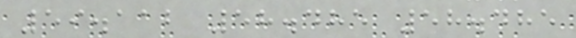59.112 58.485 58.485
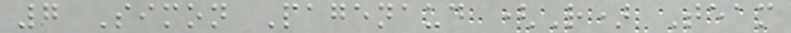7 Simon Pagenaud (R) Team
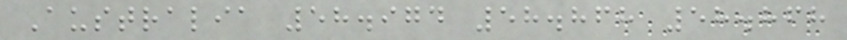Australia 58.974 58.868 58.868
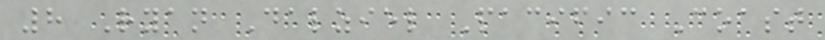8 Ryan Dalziel Pacific Coast
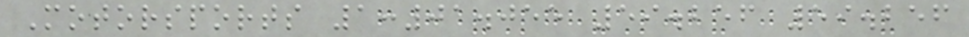Motorsports 1:01.055 59.256 59.256
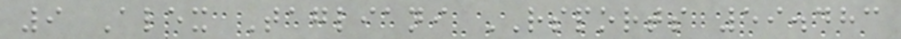9 Alex Tagliani RSPORTS 59.483
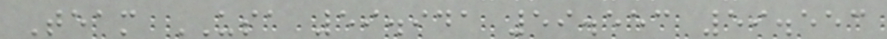Team USA 59.941 59.553 59.553
